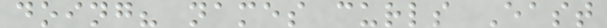doing? names curls East
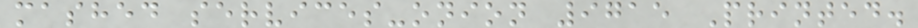mashed services-onion 9715 Printed.
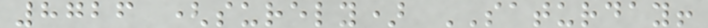8726 (surely) SATURDAY!
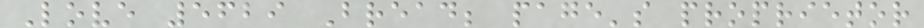Love 5629 Bread; page's proprietor
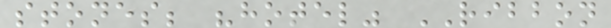stones; "hotel" RIBBON
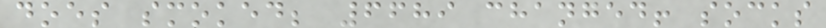does smoked; 6689 changed! socks
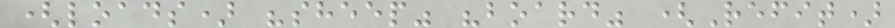(loads) "sheep" "board" (Refit)
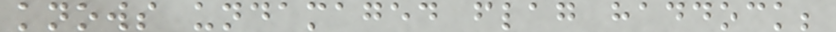knows undamaged flag haddock;
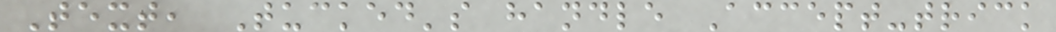Text, Tucked's handle Accept-trick
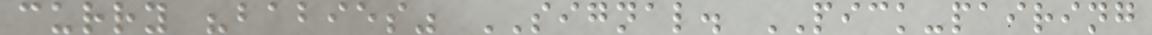curry "babies" SIGNAL. PICK-pairing
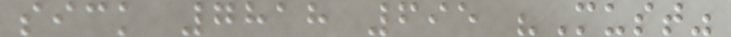sick 7818 695 "Must"
